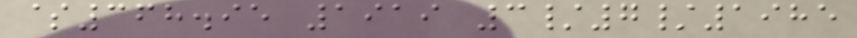$368.95 1919 3/7/1985
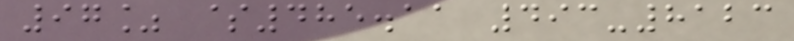97% $485.11 493-8123
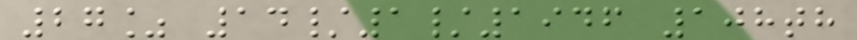27% 14/1/1946 108th
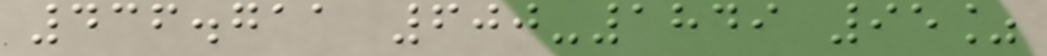436.711 600-1849 95%
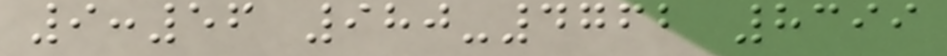9:56 980-4762 8399
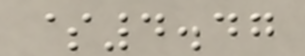$4.47
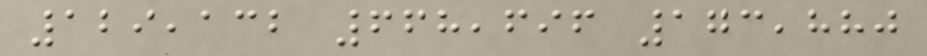129,132 668,696 173,880
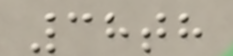38th
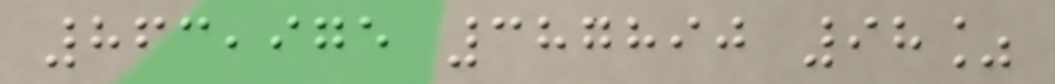863,975 387890 98%
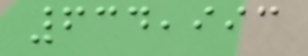634,993
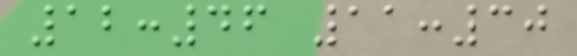12:46 11:30
